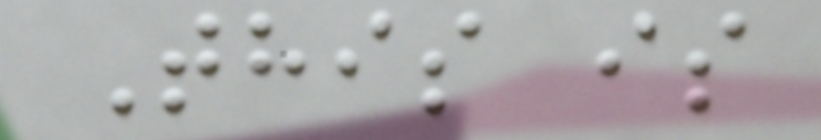This is
